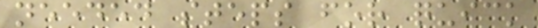needed steps for quick
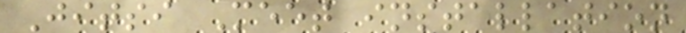Jitsi Meet installation
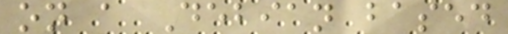on a Debian based
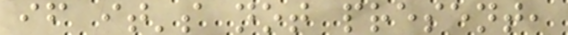if it's not present,
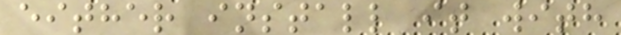either install it with
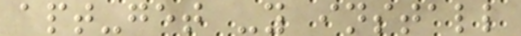apt-get -y install
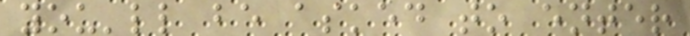you'll be asked to enter
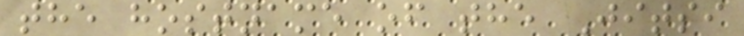the hostname of the Jitsi
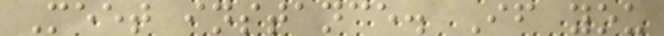Meet instance. If you
